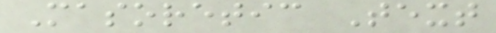Masoretic Text
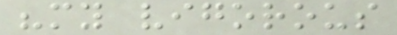"my vigorous
